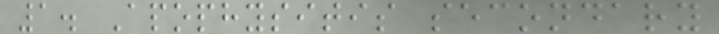1. Apophysitis secondary
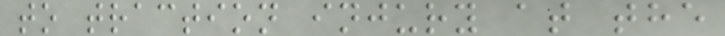to traction injury at the
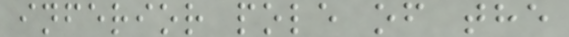inferior pole of the
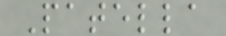Patella
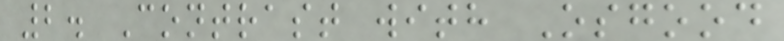2. Contrast with Osgood
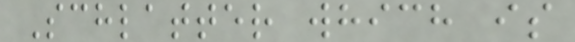Schlatter which is
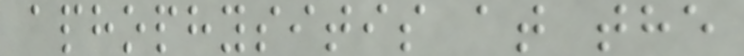aphophysitis at the
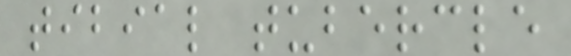tibial tubercle
